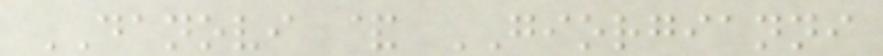DANOVI & GIORGIANNI
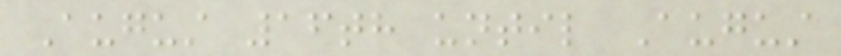August 16th until August
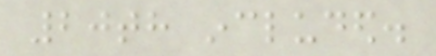20th included.
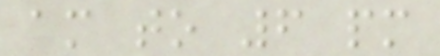am to 6 pm
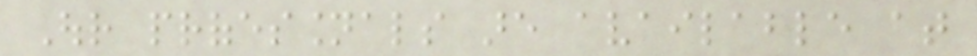Our professionals are available at
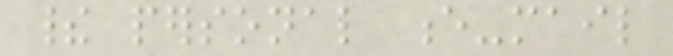their personal e-mail
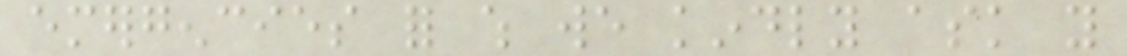emergencies for which we kindly ask you
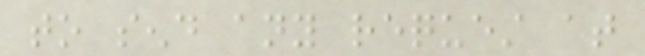to send any request at
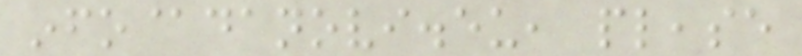info@danovi.eu, please
